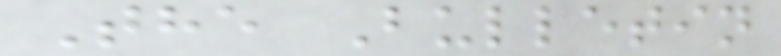The Bulletin
